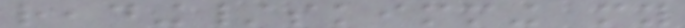reading/skimming my
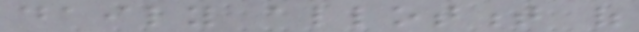daily allotment of
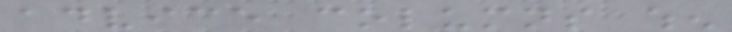advice columns when
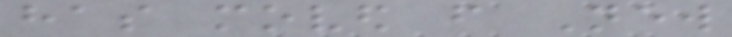has moved from New
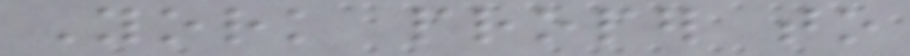York proper to
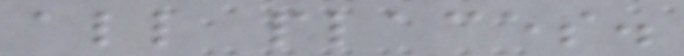all places.
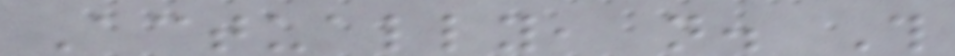Actually, not. This
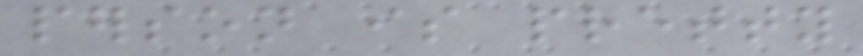person is pretty
